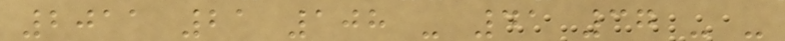2011 21 108 - 41 37 - -
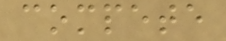compete
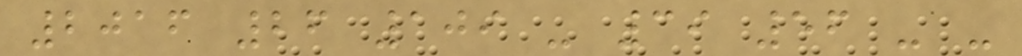2016 26 109 - 39 56 - -
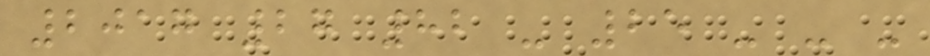2017 27 82 - 25 - - -
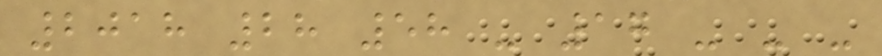2018 28 58 - 17 - - -
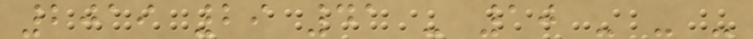2019 29 41 - 10 - - -
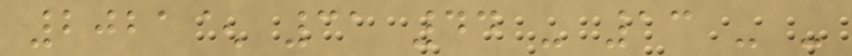2021^ 31 44 - 13 - -
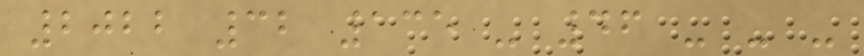2022 32 135 - 46 - - -
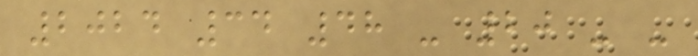2024 34 48 - 20 - -
